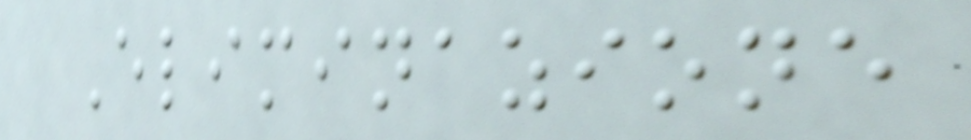Eliminazione
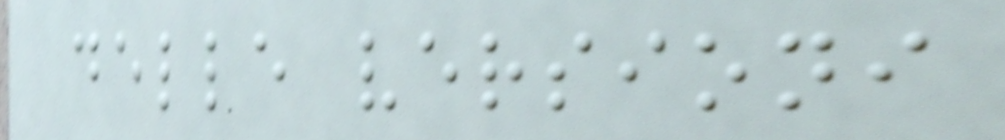delle versioni
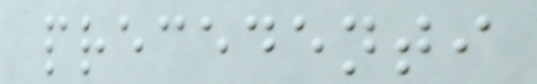precedenti
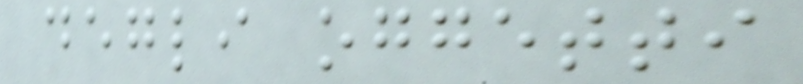degli oggetti
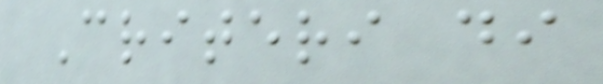Criteri di
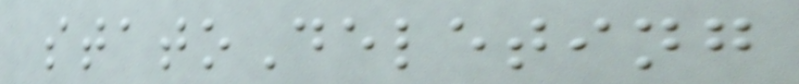statoDeleting
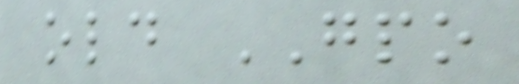old GPO
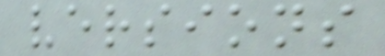versions
